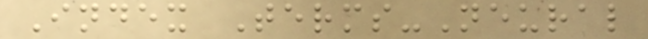Index Terms-Neural
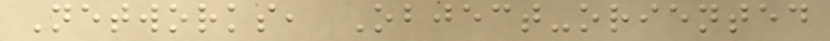Networks, Object-oriented
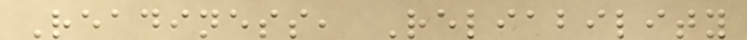Readiness, Reliability
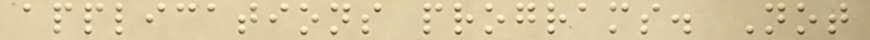applications programs. Not
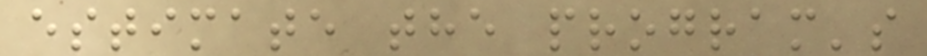estimate the program's
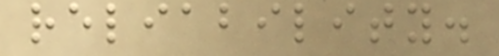reliability.
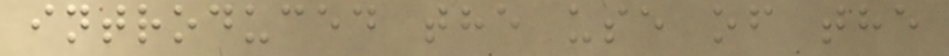introduced the use of the
